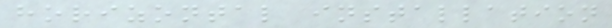horizontal installation
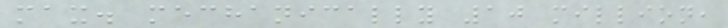max. mechanically 10 million,
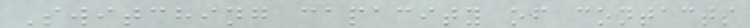Switching capacity of contacts
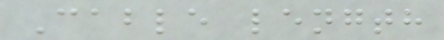Cable length
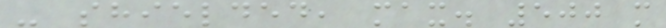- shielded, max. 500 m
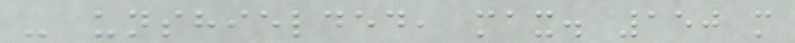- unshielded, max. 150 m
